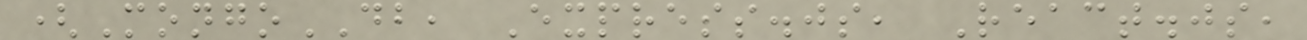(MongoDB, Express.js, React.js,
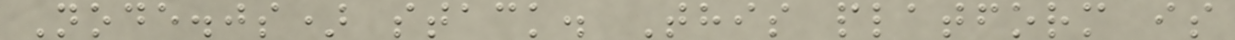Node.js) stack. This platform is
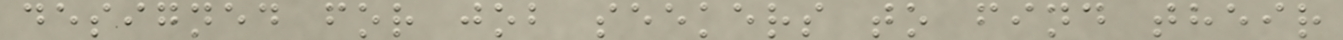designed for job seekers to find their
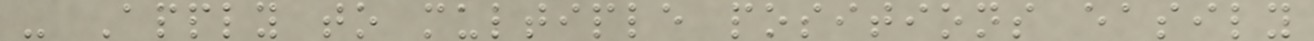- Apply to multiple positions easily
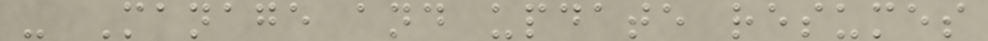- Manage and update resumes
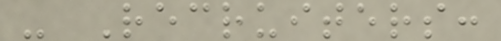- Recruiters:
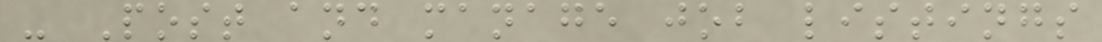- Post and manage job listings
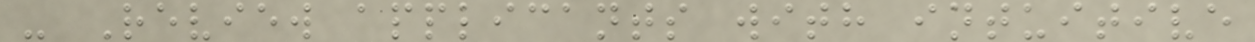- Review applicants with intuitive
